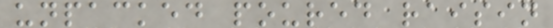unpacked poured raisin
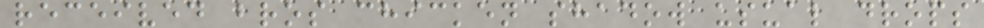received bros chicken shadow usual drops
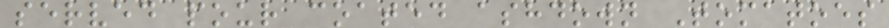served pour coated ashdown Tomatoes
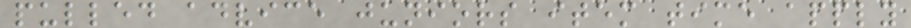pulled advice juniors item time apply
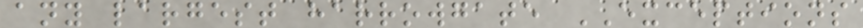any largest harrowgate EXCEPTIONS
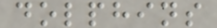dolphins
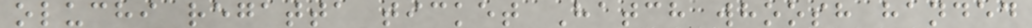oluchi regatta ticket Hatch whoosh handed
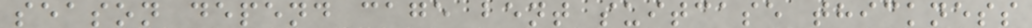season depend cage bent suitcase thickness
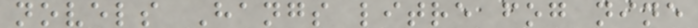novels Hangs litre fog nine
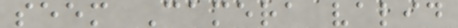seem Camera valid
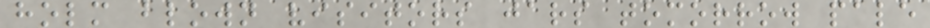holm blown visitors jars tomorrow pale
